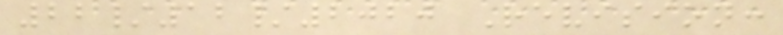22/12/2020 Revision:
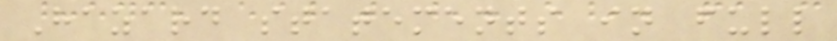Hazard statements in full
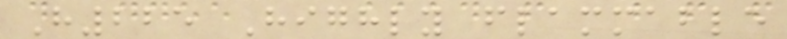H225 Highly flammable
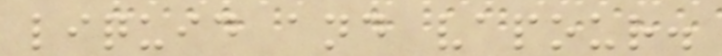liquid and vapour.
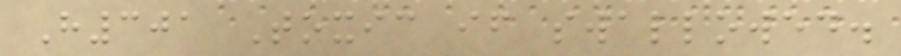H301 Toxic if swallowed.
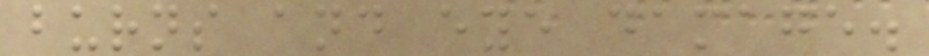burns and eye damage.
